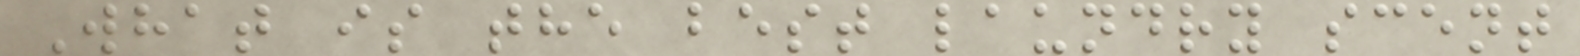What is the best laundry scent
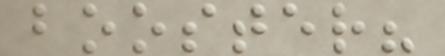booster?
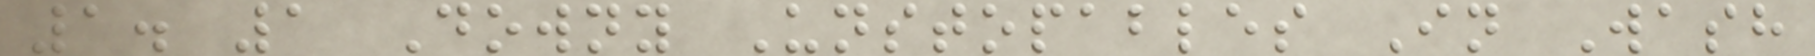1. 1 Downy Unstopables In Wash
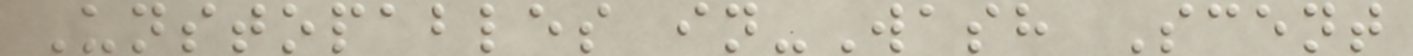Unstopables in-Wash Scent
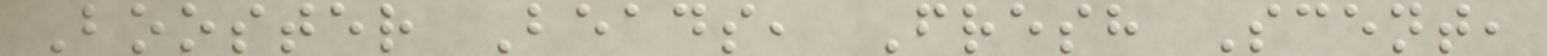Booster Beads, Fresh Scent,
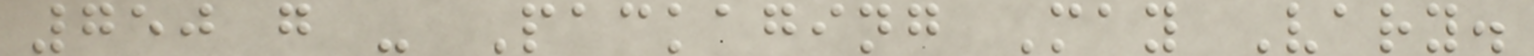750 g - Packaging May Vary.
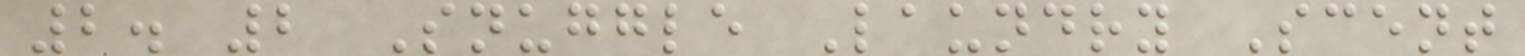2. 2 Snuggle Laundry Scent
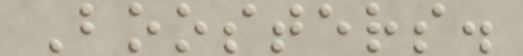Boosters.
